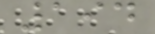194
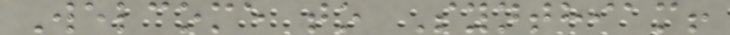Welcome to Synthiam!
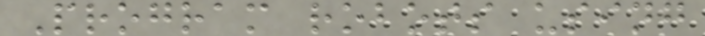Program robots using
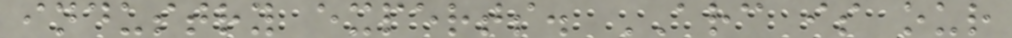industry experts. ARC is our
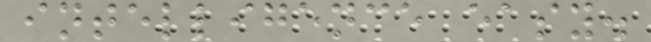intelligence easy.
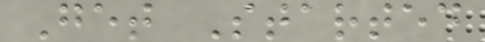Get Started
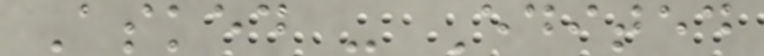Asked - Edited
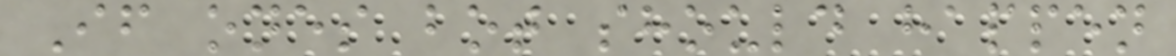If ones bot should happen
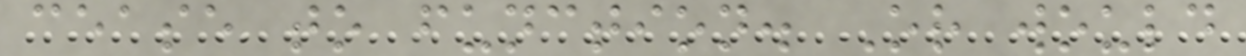cease to function. Or would
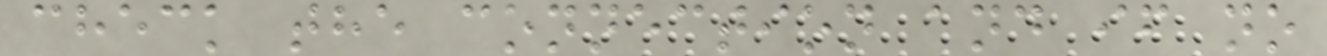check the connection and if no
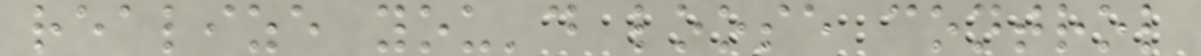realize you'd loose control
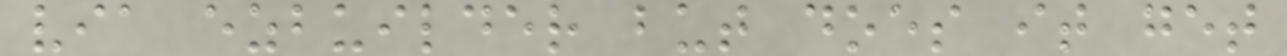via ezbuilder but does it get
